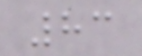83
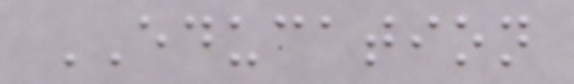EDUCATION
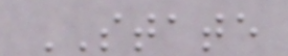STATE
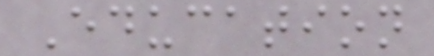Education
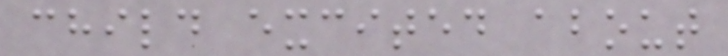child excited about
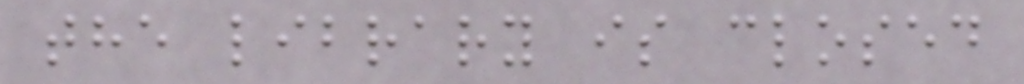the library is closed
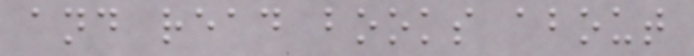and read books about
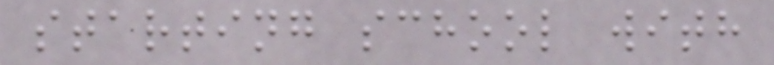starting school with
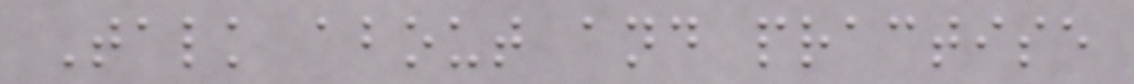Talk about and practise
